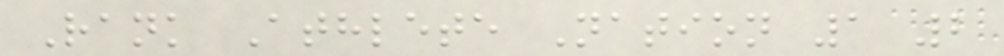Rank Athlete Nation 1 2
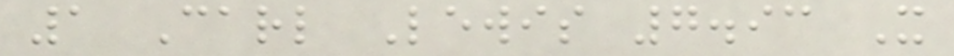1 Carl Lewis 7.93 X
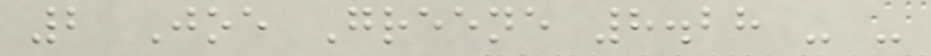2 Joe Greene 8.28 - -
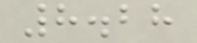8.28
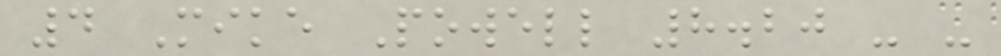4 Mike Powell 8.20 - -
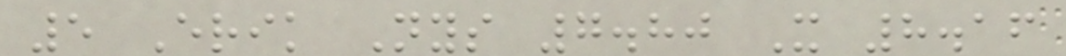5 Erik Nys 7.80 X 8.16
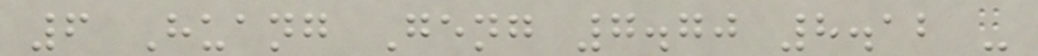6 Huang Geng 7.70 8.12 -
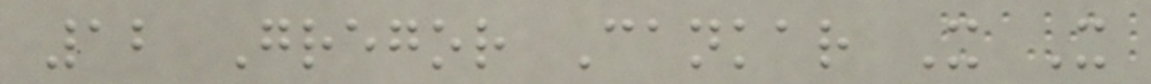12 Gregor Cankar X X
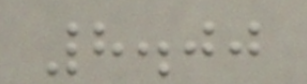8.00
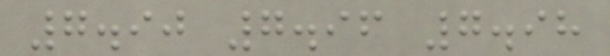7.90 7.96 7.98
